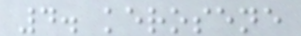4. kerosene
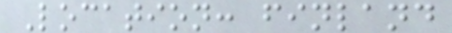Location: finland
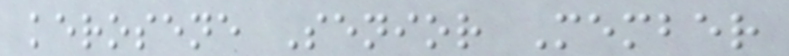kerosene Senior Member
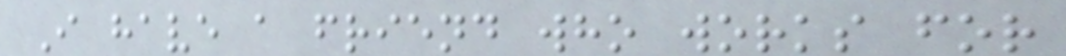I have a friend who works for
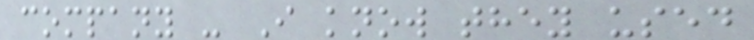company - I know they used
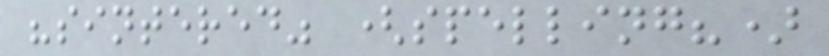"sintered" (spelling?)
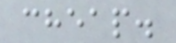cheap.
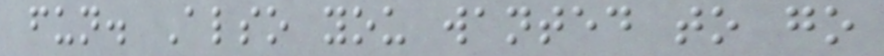fun. Also you wanted to go
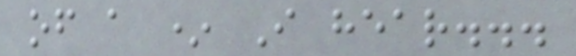of a * I hear...
